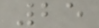25
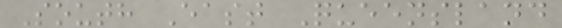South East Queensland
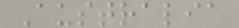Australia
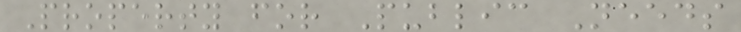Property for Public Needs
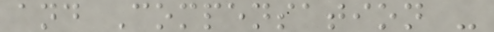and Compensation -
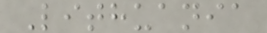Lithuania
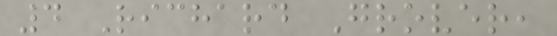4 Richard Grover,
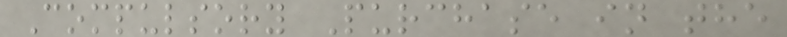Compulsory Purchase in the
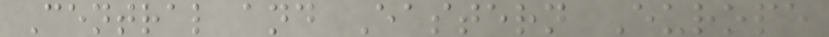Central and Eastern Europe
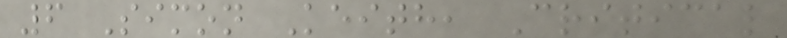6 Simon Keith, Critical
